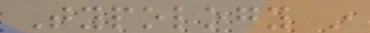Typology in
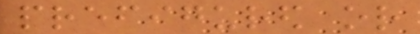prefigured or
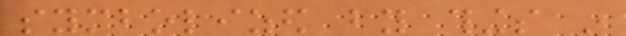symbolized by things in
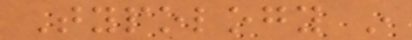Typology in
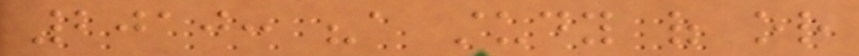2010: "a study of or
